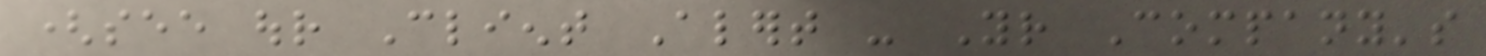(see our Client Alert - Your Company's
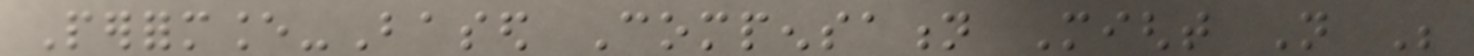Performance-Based Compensation Might Not Be
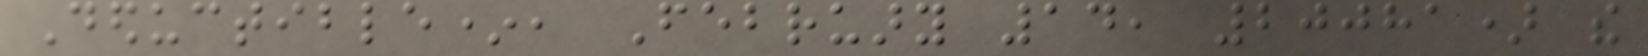Deductible*, February 14, 20081) the
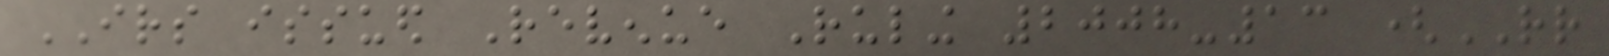IRS issued Revenue Ruling 2008-13 (RR
